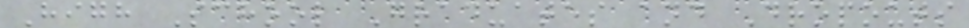High School Graduates and Dropouts
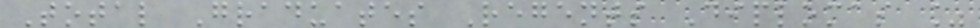Total Graduates Regents Diplomas %
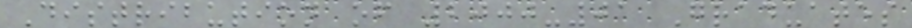Distribution of 2000-01 Graduates
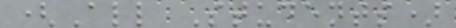(All Students)
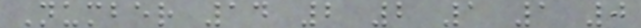Number 14 2 2 1 1 0
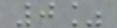0%
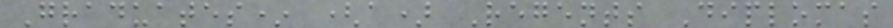Graduates* (a) Regents Diplomas
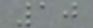10
